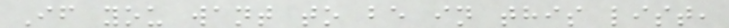If you want to be in this list,
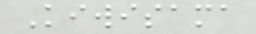Kiwisama
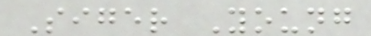Siger Young
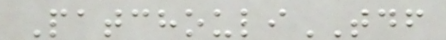PatchouliTDF
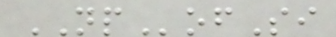NPofSi
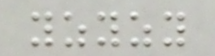yzyzy
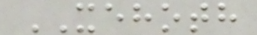XEHOTH
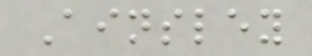Ainsley
